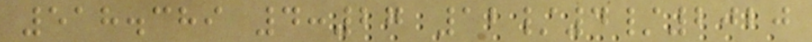518.389 4:27 12/4/2020
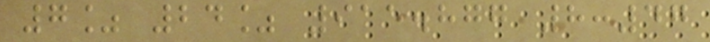7% 24% 915.877 8:47
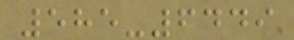585-6449
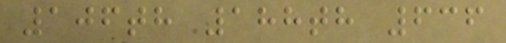106th 188th 636
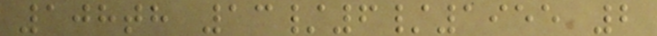108th 13/6/1955 2
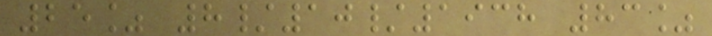25% 8/10/1938 83%
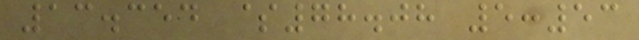13.354 $78.08 5:53
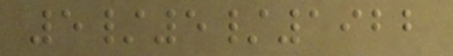5/5/1922
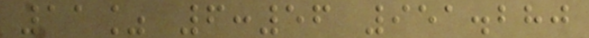11% 6:56 951.280
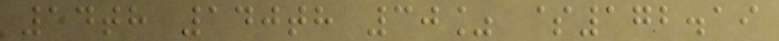14th 140th 30% $172.19
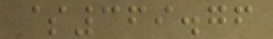$369.76
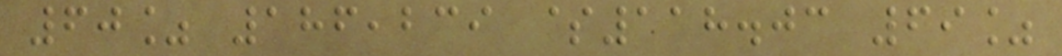60% 186,239 $118.03 69%
